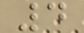4
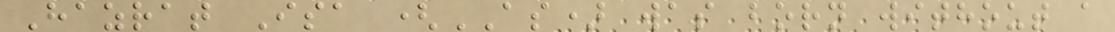Hazrat Isa (AS) was born without a
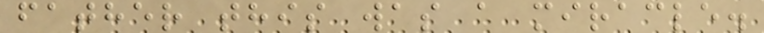father this was a miracle.
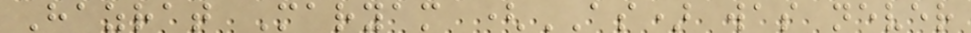Hazrat Maryam (AS) was never
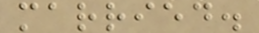married.
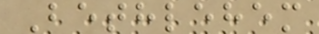Bethlehem
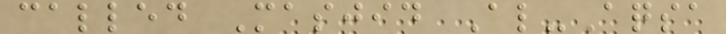called Masjid Al-Aqsa
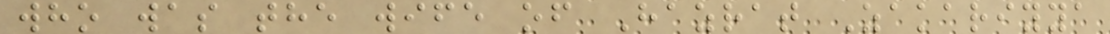who was the wife of Hazrat Zakariyya
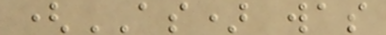(AS) was
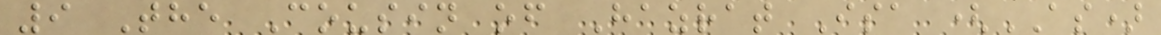9 The Cousin of Hazrat Isa (AS)
